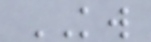KW
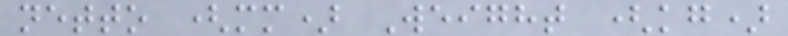netto (mm) Weight (kg)
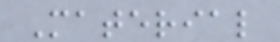Material
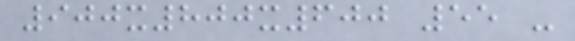900x800x600 55 -
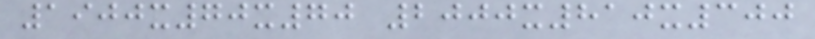1900x70x70 2000x810x300
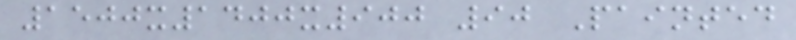1500x1400x900 90 Painted
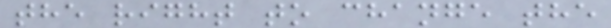the right to change the
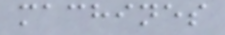machines
